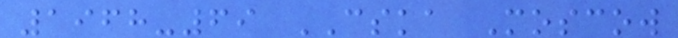1968-69 CSKA Moscow
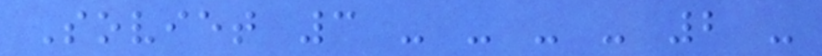Soviet 3 - - - - 2 -
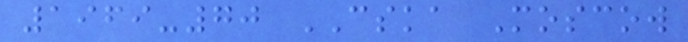1969-70 CSKA Moscow
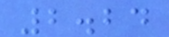2.24
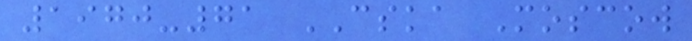1970-71 CSKA Moscow
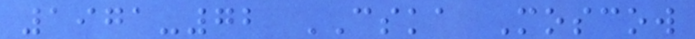1971-72 CSKA Moscow
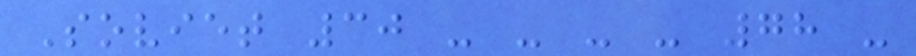Soviet 30 - - - - 78 -
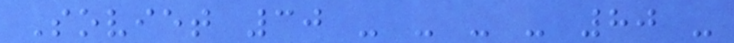Soviet 30 - - - - 80 -
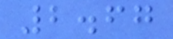2.67
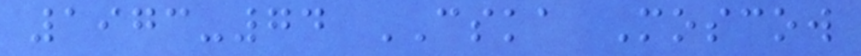1973-74 CSKA Moscow
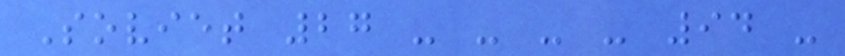Soviet 27 - - - - 94 -
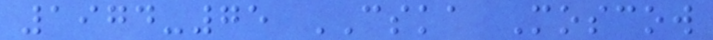1974-75 CSKA Moscow
